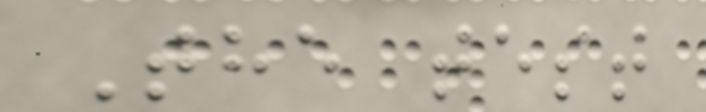The test
